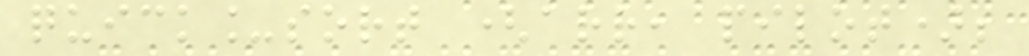quick_sort (arr, pilot);
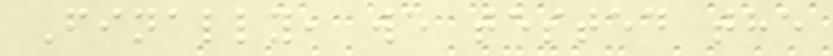Finally, we tested the
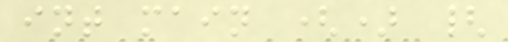int main () {
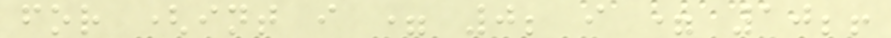for (int i = 0; i = 10;!
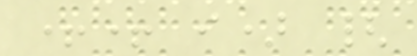++ i) {
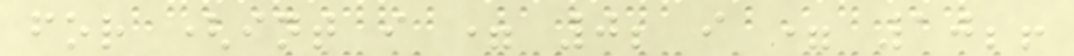for (int i = 0; i = 10;!
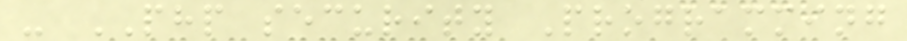- PHP security Programming
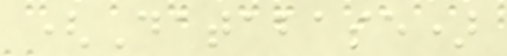(Database)
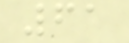61
